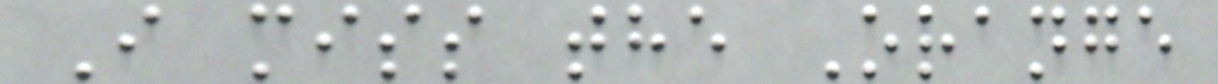I miss the Orange
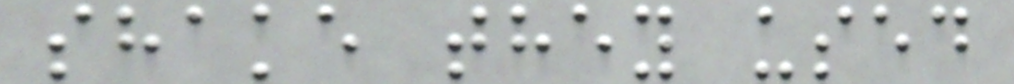shake they used
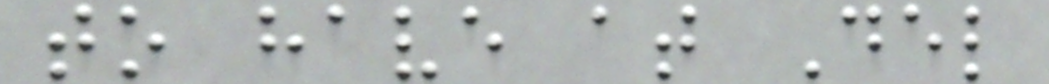to have at Del
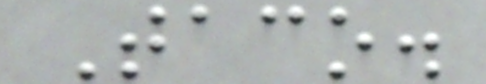Taco.
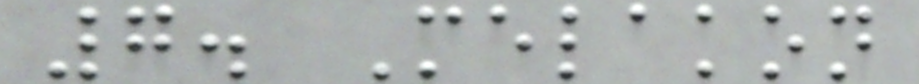7. Melakon
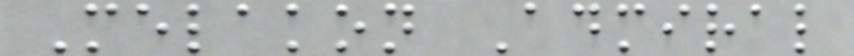Melakon Admiral
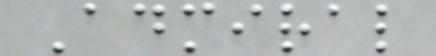Admiral
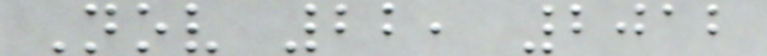Nov 22, 2012
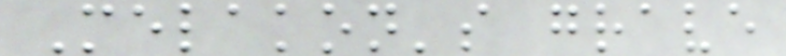Melakon's grave
